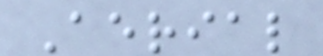Aerial
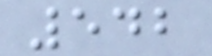542
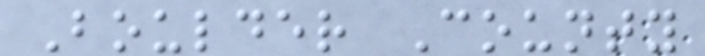Boulder County
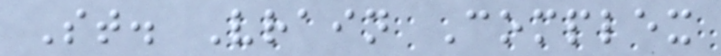St. Vrain Complex
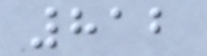812
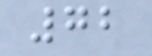72
